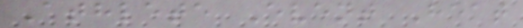Athlete Event Heat
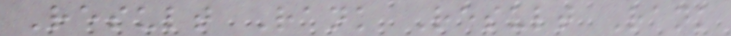Result Rank Result Rank
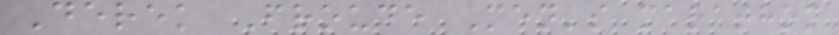Derek Froude Men's marathon
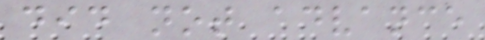did not advance
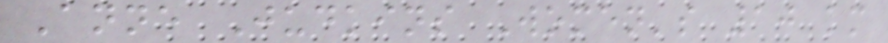Anne Judkins Women's 10 km
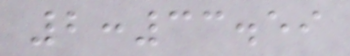2:33.59
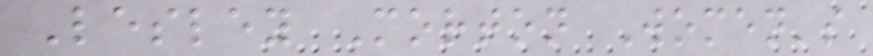Lesley Morton Women's
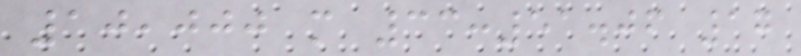10,000 m 33:51.06 17
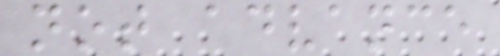not advance
